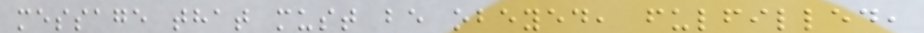message that must be obeyed, fulfilled,
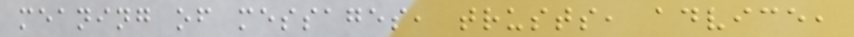meaning of messages, trusts, advice,
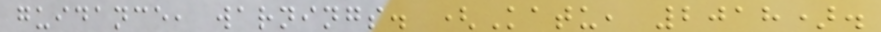guidance, warnings. (Katu, 2018).
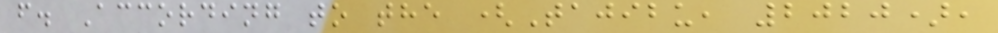f. According to the (Tajibu, 2020),
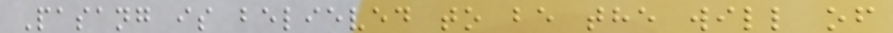Pasang is believed to be the will of
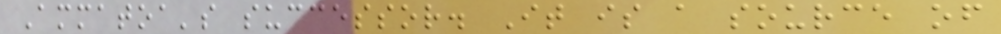Ammatoa's successor. It is a source of
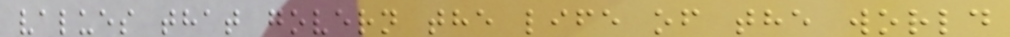values that govern the life of the world
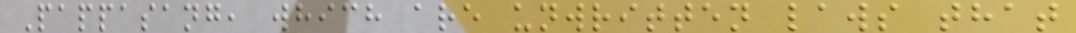Pappasang, which are unwritten laws that
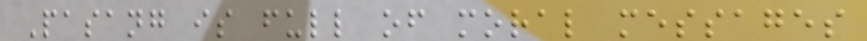Pasang is full of moral messages
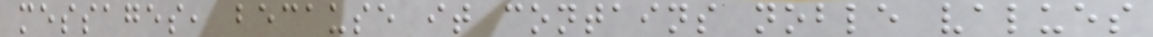messages, because it contains noble values
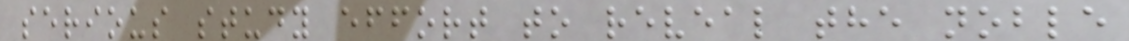serious study effort to reveal the noble
